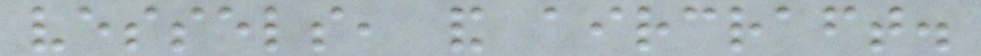vessels, and aircraft.
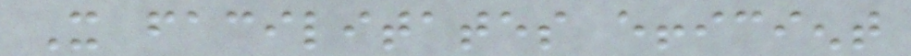It facilitates efficient
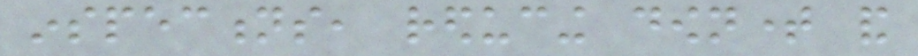inspections, reducing downtime and
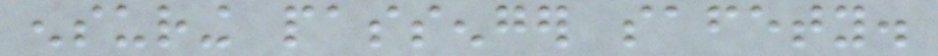ensuring passenger safety.
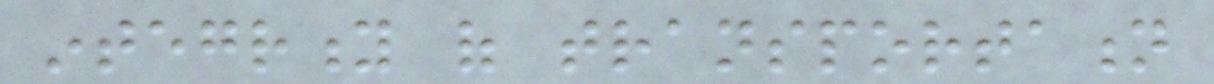integrity of transportation
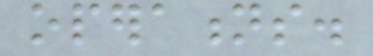operations.
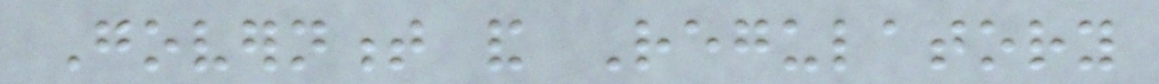Government and Regulatory
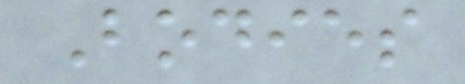Bodies
